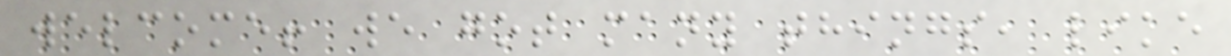welcome! we got many things, like
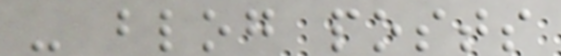- blog posts
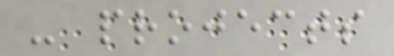- projects
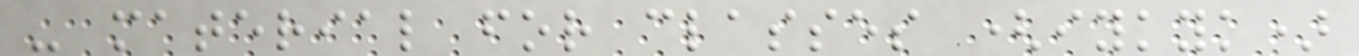- material for classes (iykyk)
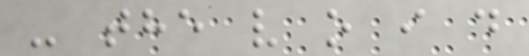- the v o i d
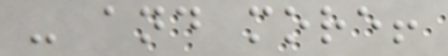- and more!
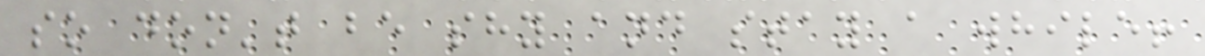so don't be shy and stay a while!
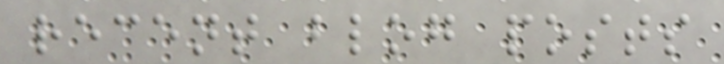recent blog posts
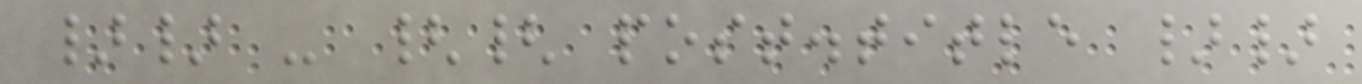}} - {{ post.title }}
